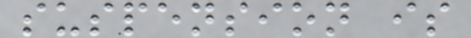suspension is
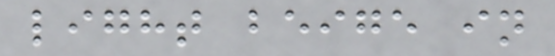light beige in
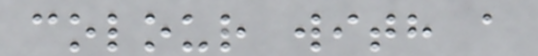colour with a
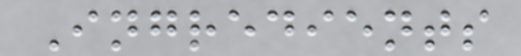Ingredients
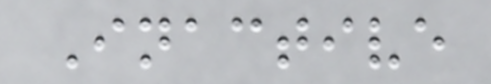Inactive
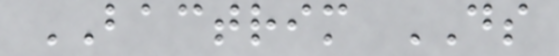BACTRIM DS
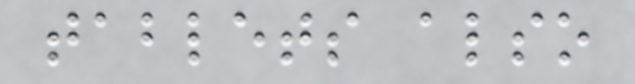tablets also
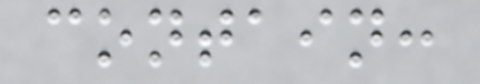contain:
